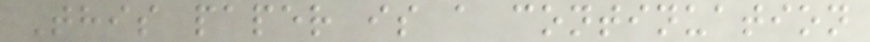This paper is a continuation
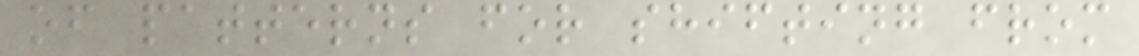of patterns for shifting from
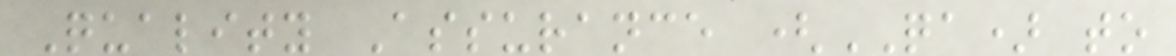Quality Assurance (QA) to
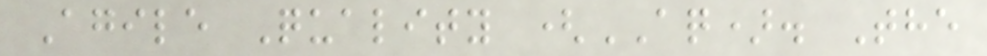Agile Quality (AQ). The
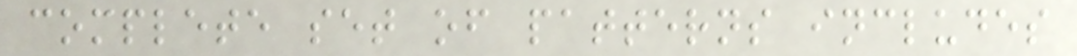complete set of patterns includes
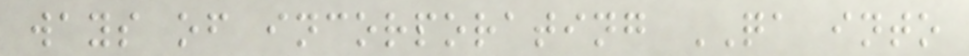ways of incorporating QA into
